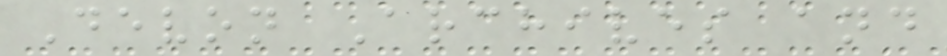Devon Archives and
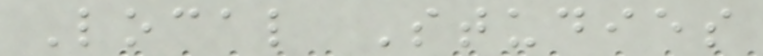Local Studies
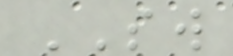SW
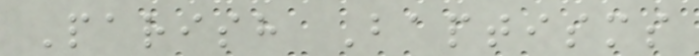Parish Baptisms
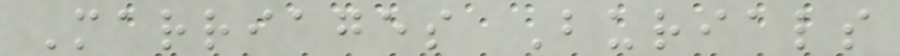Marriages Burials
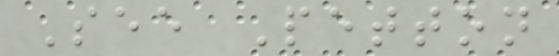See Petton
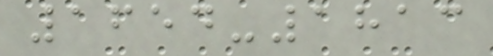1654-1813
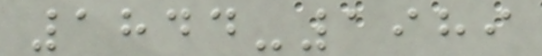1844-1989
